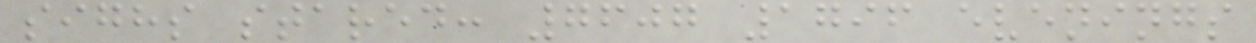sighs stared: 7607 1796 evenings
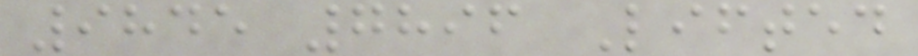9845 7896 Lifted
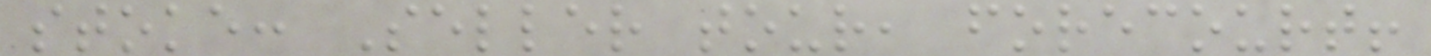stoke: Seller tour, forecourt!
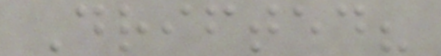Drifted?
